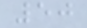50
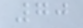70
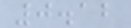0.12
